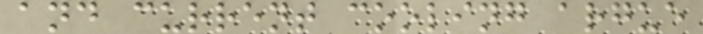and current cooling argue
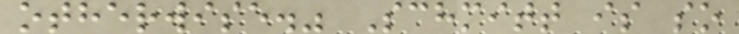otherwise." Schmitt is so
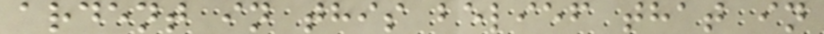ardent in this belief that in
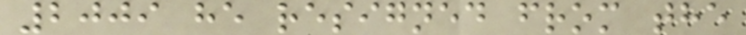2009 he resigned from the
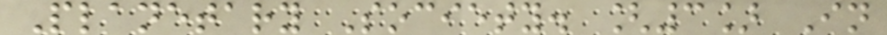Planetary Society. [3] In
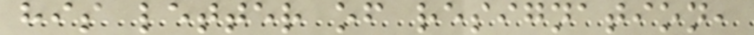his letter of resignation,
